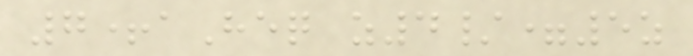7+aHeq z4/=5z
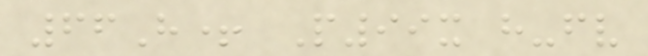66H+ P99x h-fv
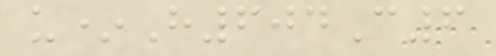u*H604C6
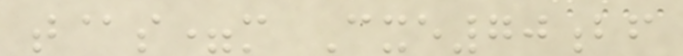t@s=m Cxe70bf
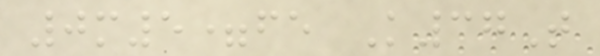0m5=fe K37T
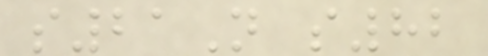s21N s82
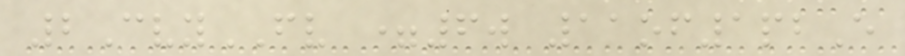2CvyFV =6w 11of1pbE
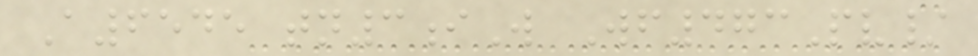A6545 tn3iW Wf473Pv/
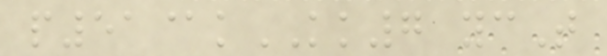p51@kKK7 ycT
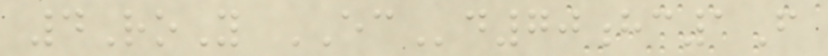4RoY ECd70hc1F
